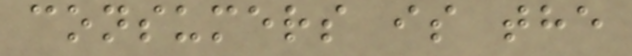consumers is the
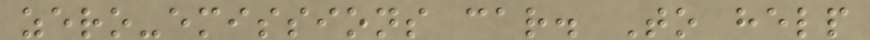zero-emissions car. To help
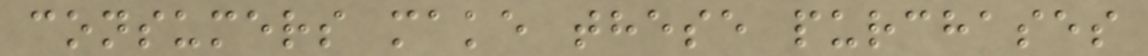consumers make these purchases
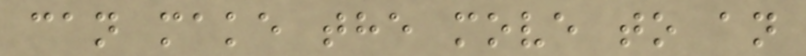can make the move to an
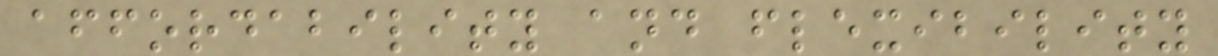affordability and flexibility
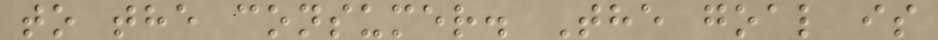to the consumer. The goal is
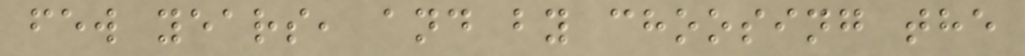few years, and by choosing the
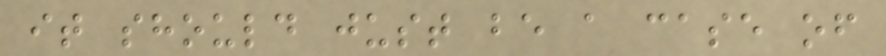it should just be a case of
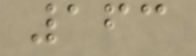163
